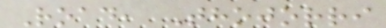Road, Thojorri
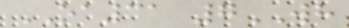OA31 7WH
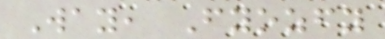Way, Fyozfy
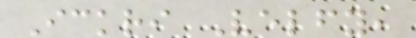Ickri Velfy,
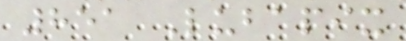851 Lubapix
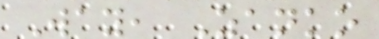Way, Zanko
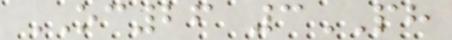OC26 3PH
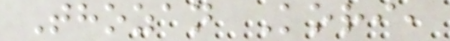Thozan Kori,
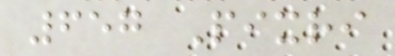657 Pixri
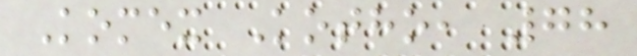Komex Kotho, 78
